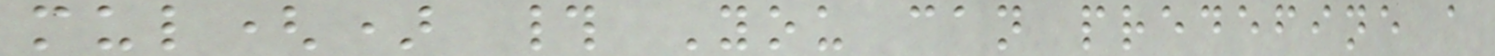mul() # You can predefine a
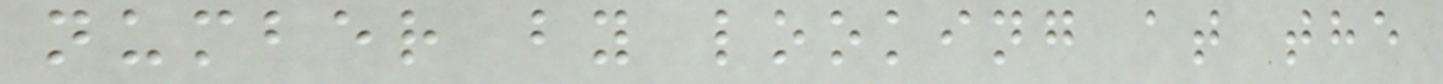number by looking at the
